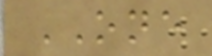ONE
